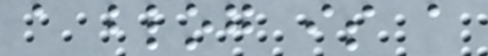a blog is a
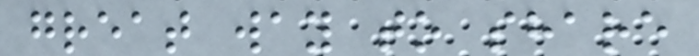great way to share
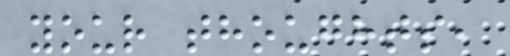your thoughts,
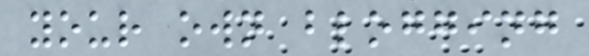your own blogging
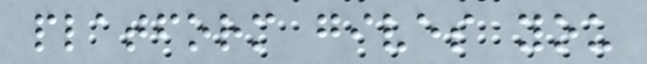platform gives you
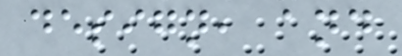design, and
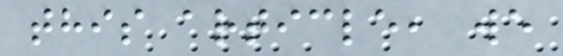this article, we
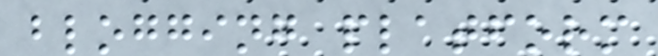blogging platform
